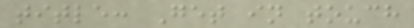title: Get in touch
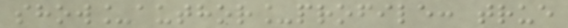show_author_profile: true
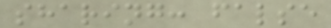sharing: false
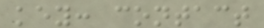key: contact
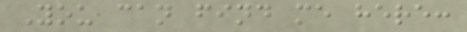You can find me here:
